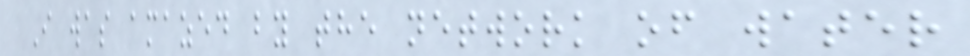I was amazed by the network of water
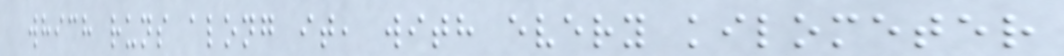which runs along it, with every kilometer
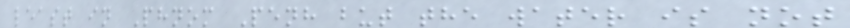least in Phnom Penh but the water is not
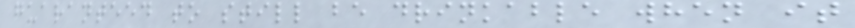guaranteed to still be drinkable when it
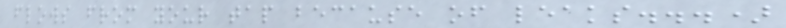flows from your tap because of leaks...)
